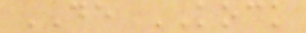DE KOCK
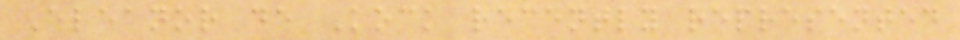Eleanor de Kock recently represented
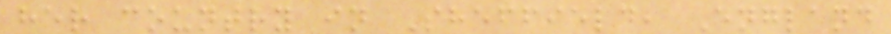her country in Sheffield, England
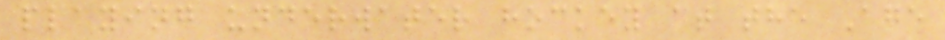playing underwater hockey at the Age
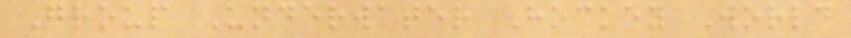Group Underwater Hockey World
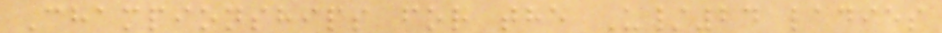Championships for the U/24 ladies
